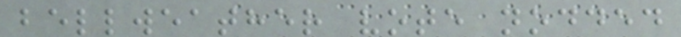bellweather vote nodded
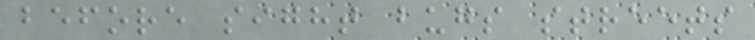before sight bugs streets
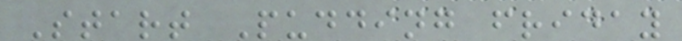Start Pudding friday
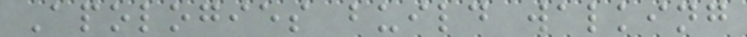Apologies build walking
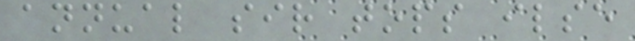annual sir tops ilse
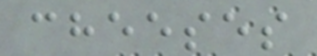cheeses
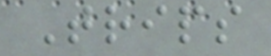Trips
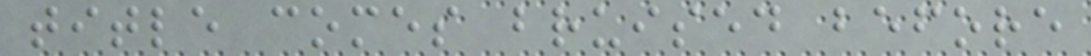title comes bruised before
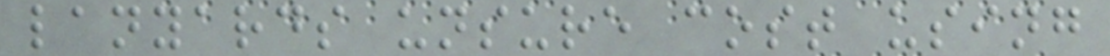lanyards unsure cost using
